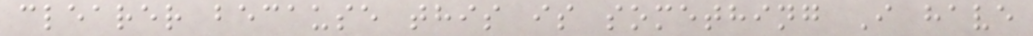clearer because this is something I have
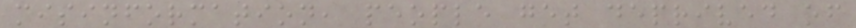misinformation, people get deprived of
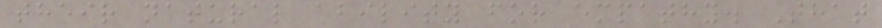their natural ability for empathy. That
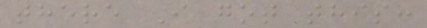there I got this:
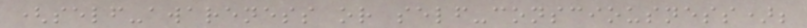(self-awareness or self-consciousness);
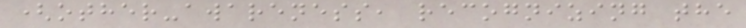(other-awareness, recognizing the
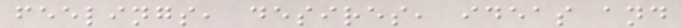feelings, desires, ideas and
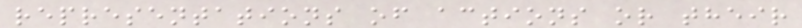representations of actions or their
